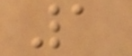1
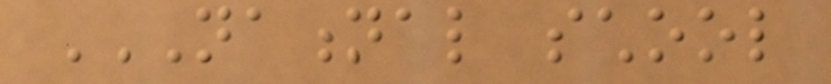NATIONAL SCHOOL
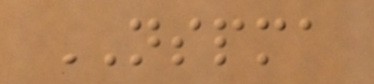NSPMA
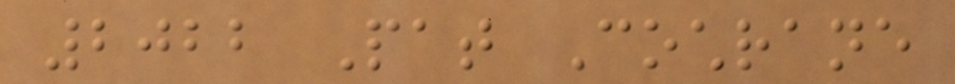2022 Pat Cochrane
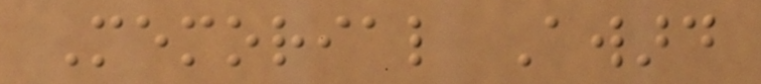Memorial Award
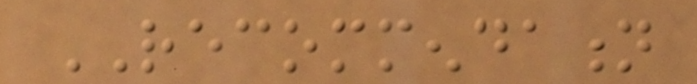RECOMMENDATION
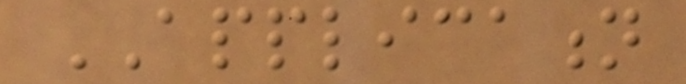APPLICATION
